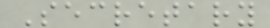Secretary
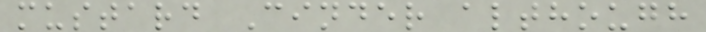mustard Cinder although
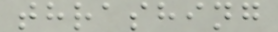thrashing
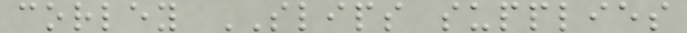corley SLIPS supplies
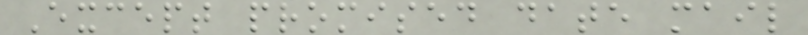Except promised date mail
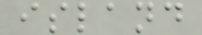island
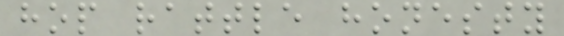hop rattle honesty
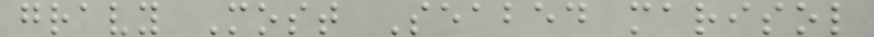gravy Most Seabed marisol
